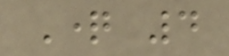Question 4
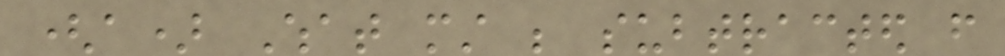(a) What must be subtracted from
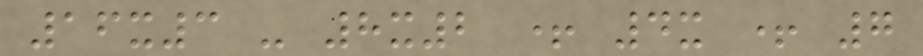16x3 - 8x2 + 4x + 7
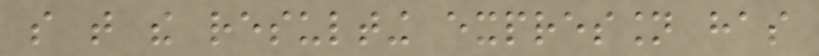so that the resulting expression has
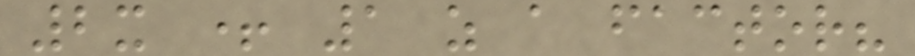2x + 1 as a factor?
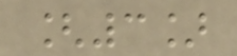[3]
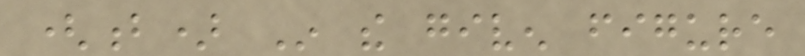(b) In the given figure
